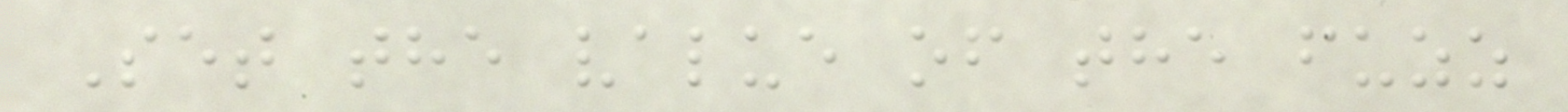Set the value of the fuzz
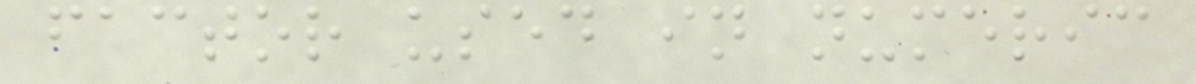factor used in numeric
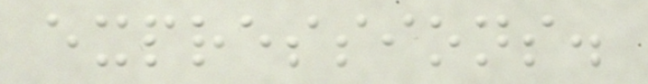expressions.
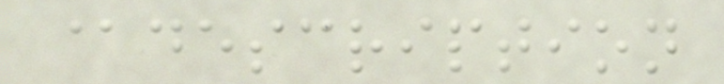@description
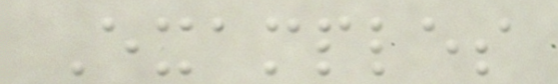Examples
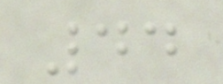44
